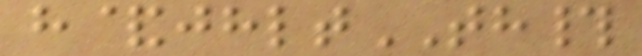h&jhltTH#
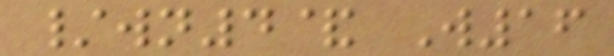/wn4& W16
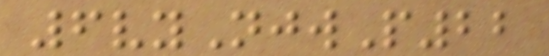6vyNjwP22
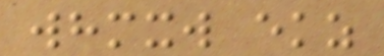whmxw ekz
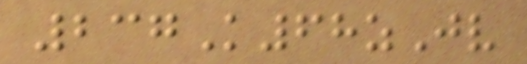237K68zJv
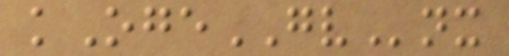kOgeGVnx
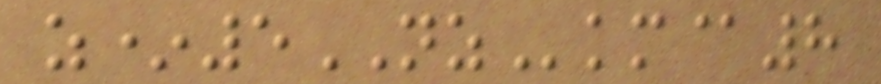z*5NZkm@8
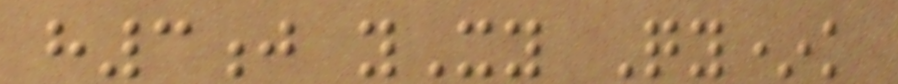h3j yXy Qy*k
